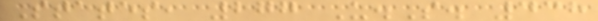States, 277 U.S. 438
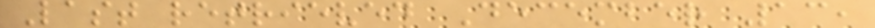Last retrieved December 13,
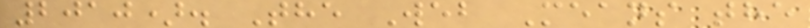2010). The Web Means the
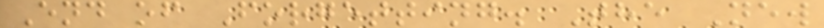End of Forgetting. The New
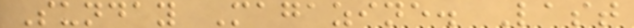Sunday Magazine. Last
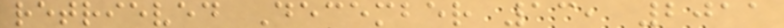retrieved December 13, 2011
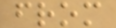from
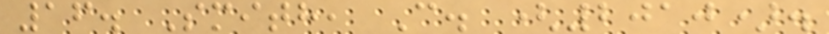16. Smith, C. (2010).
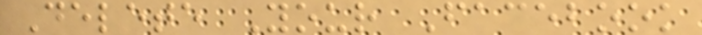Delete Your Facebook
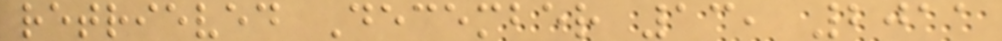retrieved December 13, 2011
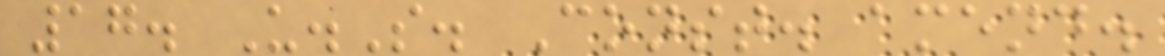17. U.S. Const. amend.
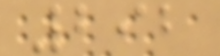292
